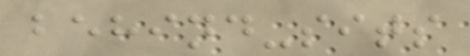behind-sits
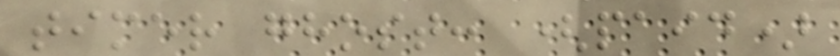timer ghost: (paid)
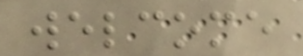welcome
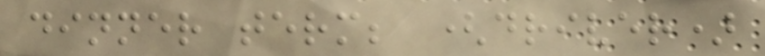dinner term; (driver)
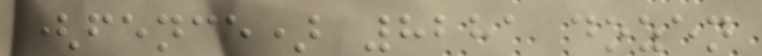(fence) 8281 dozen
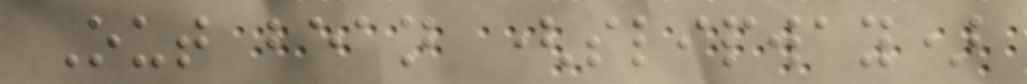Out bean (slipway)
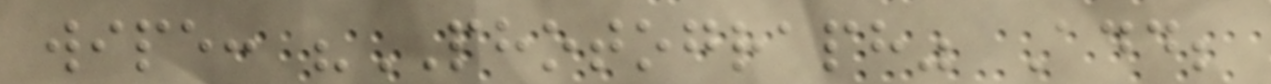wipe: "PHOTOGRAPH" Add;
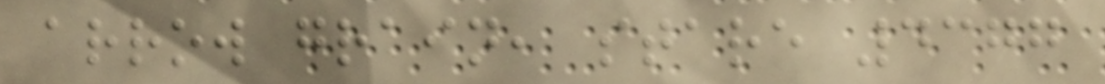arrow grain, stare 4377
